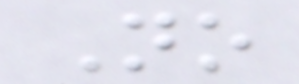No
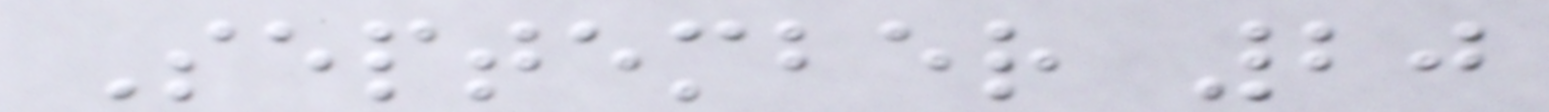September 20
